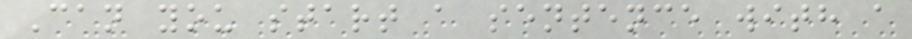Can you start a sentence with a
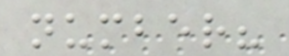number?
